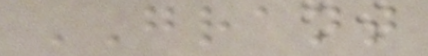GRANT
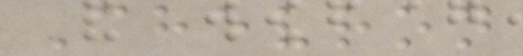Chevron
